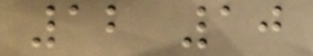12 10
